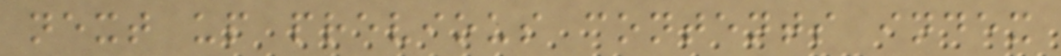next up previous contents index
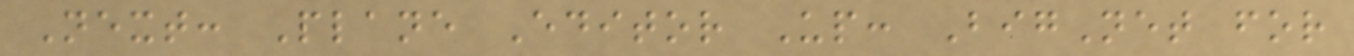Next: Plane Editor Up: BigNet for
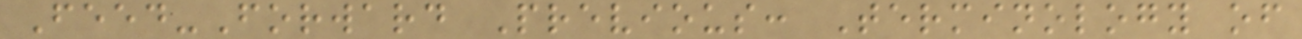Feed-Forward Previous: Terminology of
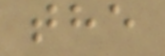the
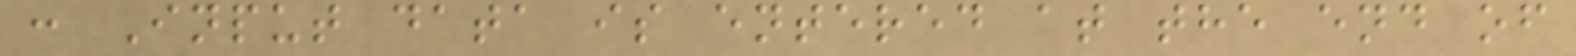: Input data is entered at the end of
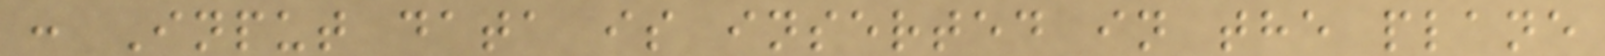: Input data is inserted in the plane
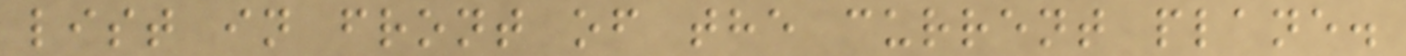list in front of the current plane.
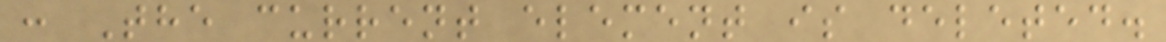: The current element is deleted.
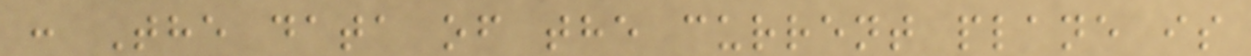: The data of the current plane is
